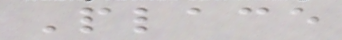Place
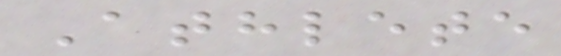Athlete
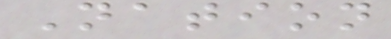Nation
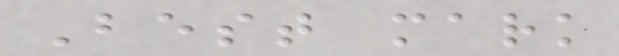Best mark
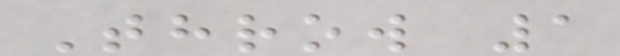Throw 1
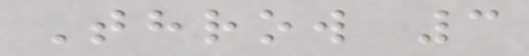Throw 3
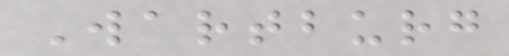Wartburg
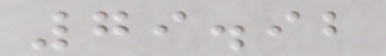79.92
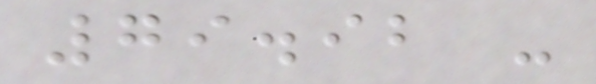79.92 -
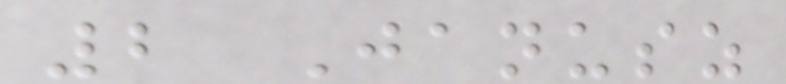2 Janusz
